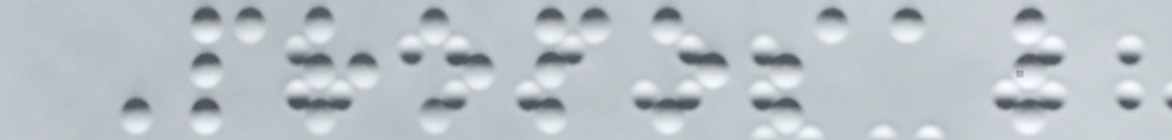Proposal
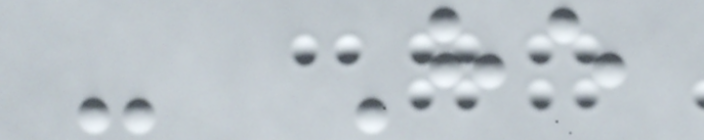- He
